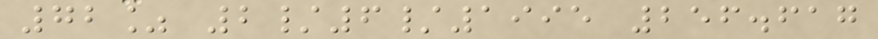72% 2/6/1995 256.617
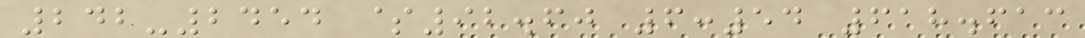242-2454 $92.60 6:54 618.613
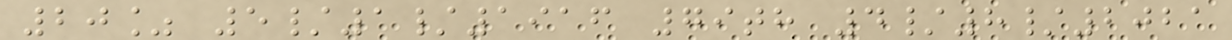20% 5/1/1916 79th 4/8/2021
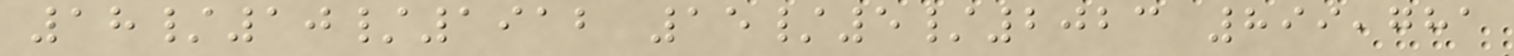18/10/1912 15/5/2023 899,781
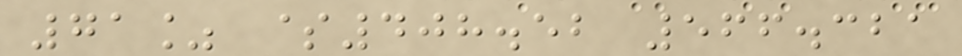71% $408.52 566.321
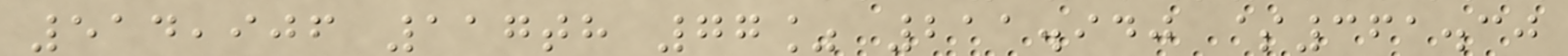514,906 117th 77% 211.940 $361.30
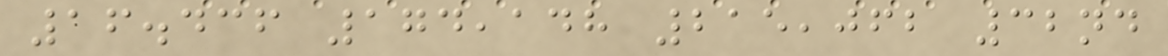16.436 174,148 215,062 32nd
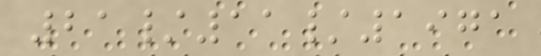21/11/1971
